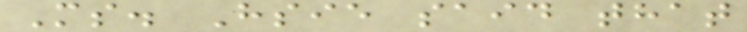Ms. Hsie said that
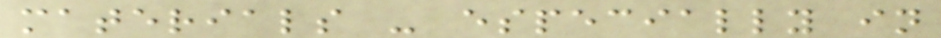materials - especially in
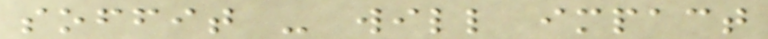soffit - will impact
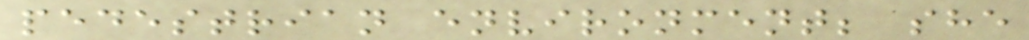pedestrian environment; she
